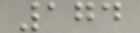174
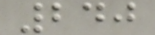240
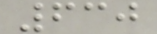630
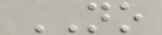NO
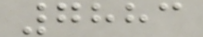7883
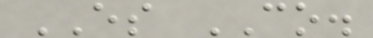ES CO.
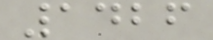1426
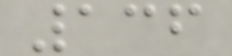136
